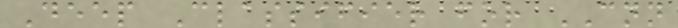Deep Classifier for CNN
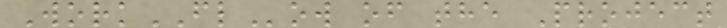WorkFLow of the Project
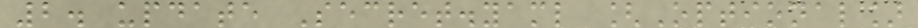2. update Secret.yaml [Optional]
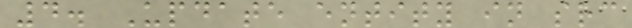4. Update entity in src
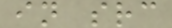in src
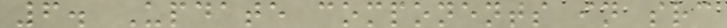6. Update components in src
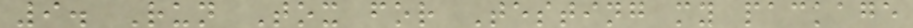9. Run Tox for Testing my package
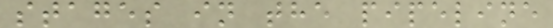stages in the pipeline
